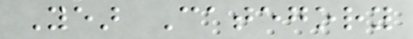Year Category
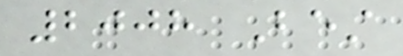2008 Best
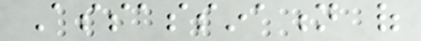Assassination of
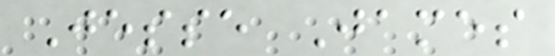Jesse James
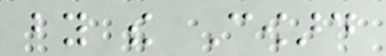by the Coward
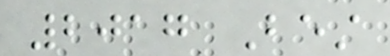2017 Best
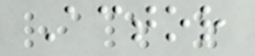Actor
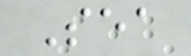Sea
